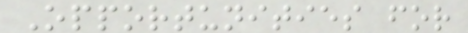Opportunities for
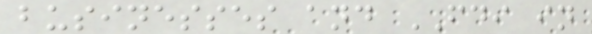businesses and FDI in
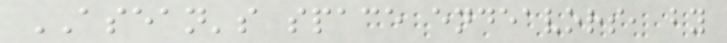ASEAN's space endeavors, by
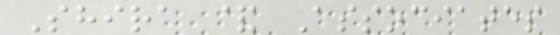Shira & Associates
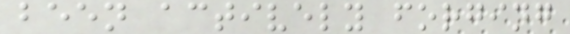been actively forging
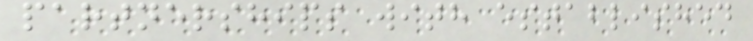partnerships with established
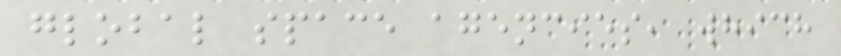global space agencies, which
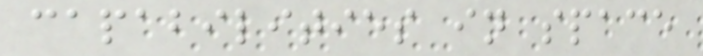capabilities in space
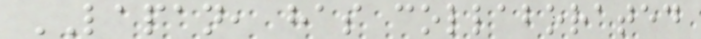LAPAN, has collaborated
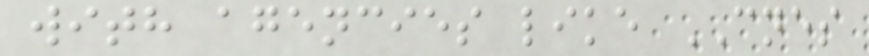with agencies like CNES
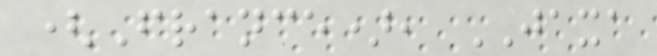(France), JAXA
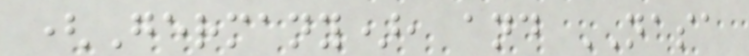(Germany), and NASA
